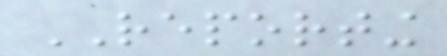REPORTING
